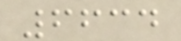6634
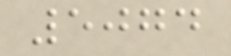5074
